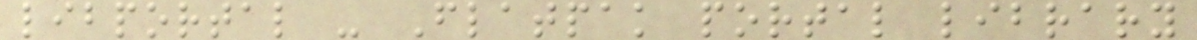libportal - Flatpak portal library
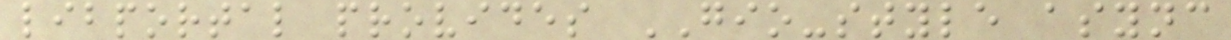libportal provides GIO-style async
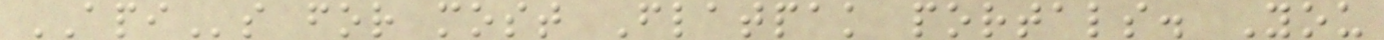APIs for most Flatpak portals. You
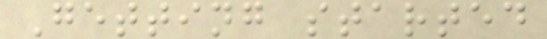Getting started
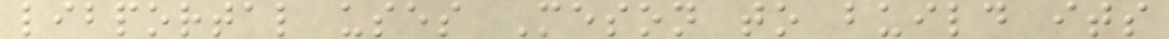libportal uses Meson to build its
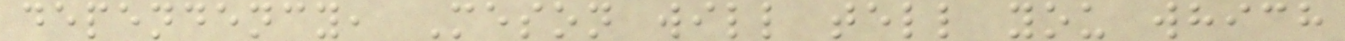dependency, Meson will tell you which
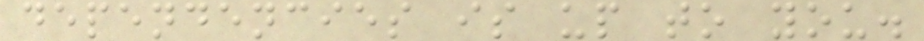dependencies is up to you.
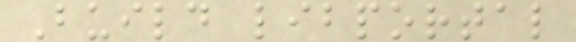Build libportal
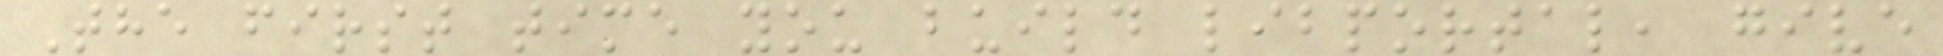The first time you build libportal, give
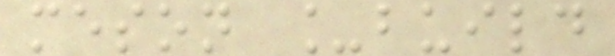meson _build
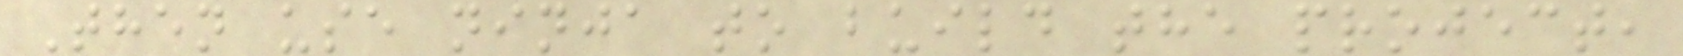Then use ninja to build the project,
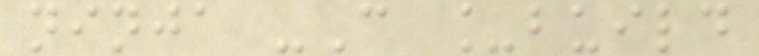ninja -C _build
